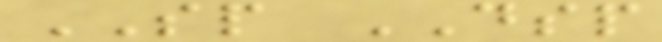SP DSP
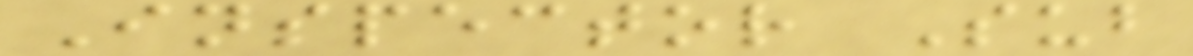Inspector Sub
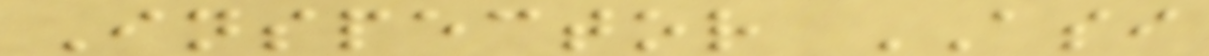Inspector ASI
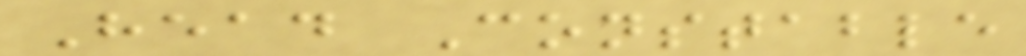Head Constable
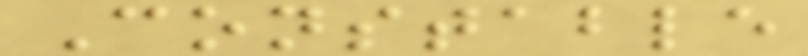Constable
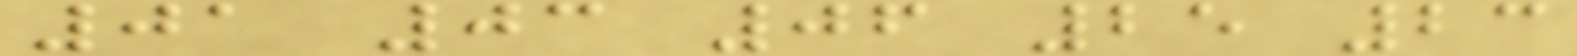01 03 06 25 23
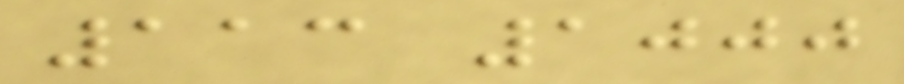113 1000
